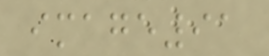image91
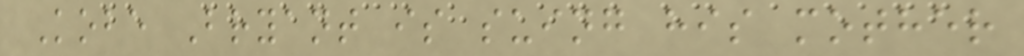Kobe Bryant is suing his mother
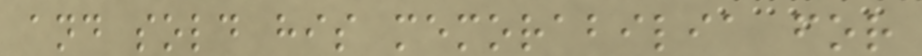and sold his memorabilia for
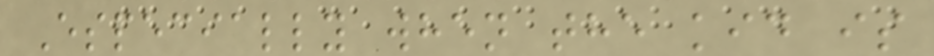Especially when the kid is
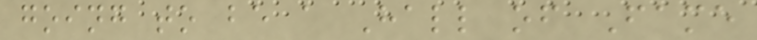going to be a Hall of Fame
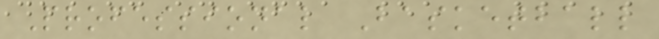Professional Basketball
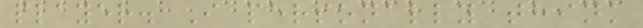player. I personally think
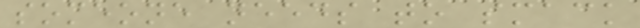someone needs to smack
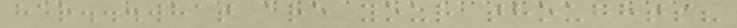her...what are your thoughts?
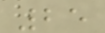25
